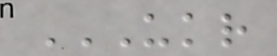UKR
